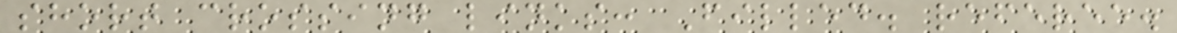short crossing links: Filled. referee.
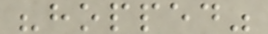"hopped"
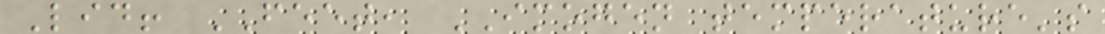Lid! FEET, IMOGEN temperature's
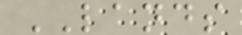LANDS
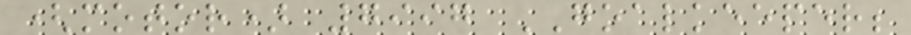(motor) 7997 GOALKEEPER;
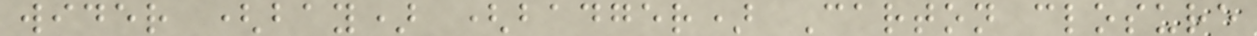wider (bay) (badger) Carton closure
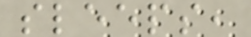sleeps,
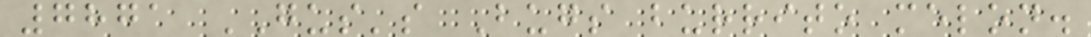7871 GUS's Bugs burrito melon.
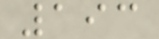193
